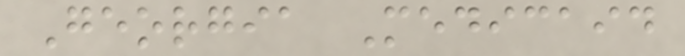Georgia Medicaid
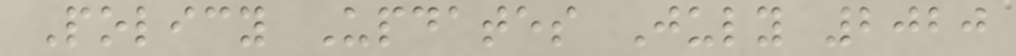Policy Updates July 2020
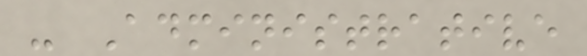- Administrative
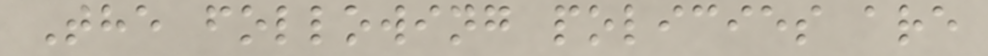The following policies are
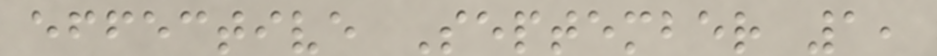effective September 1,
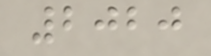2020
